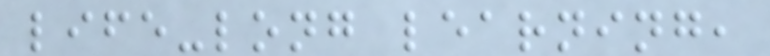life-long learning,
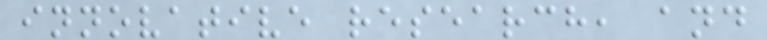innovative research, and
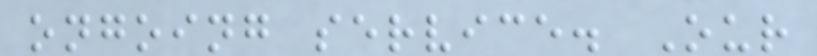ongoing service. Our
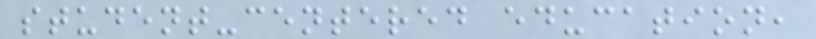student-centered education,
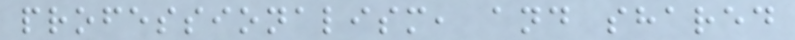professionalism, and shared
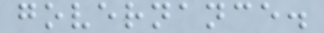governance.
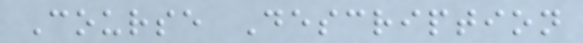Course Description
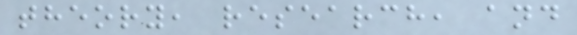theory, research, and
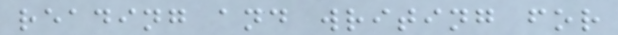reading and writing for
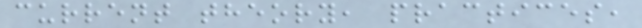current theory, practices,
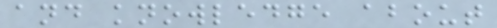and knowledge about
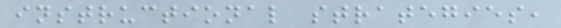instructional strategies,
